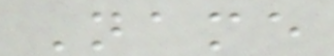Name
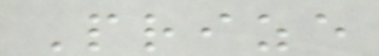Prize
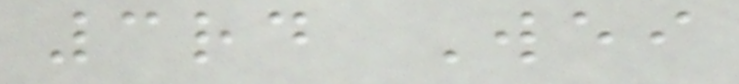3rd Wei
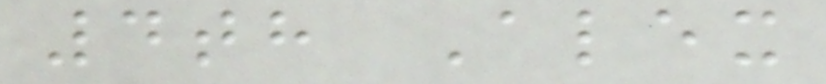4th Alex
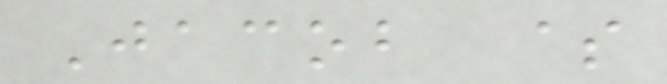Jacob $
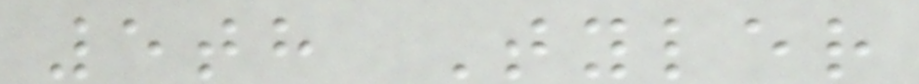5th Tyler
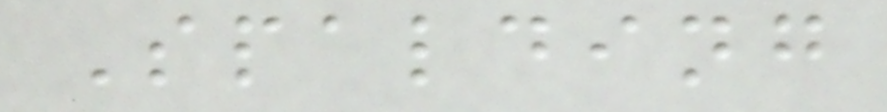Spalding
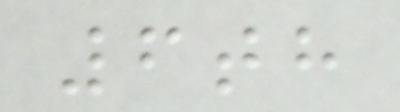6th
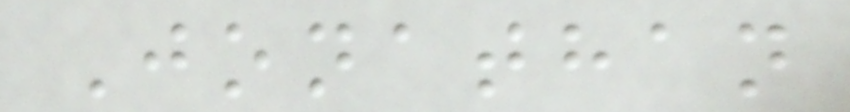Jonathan
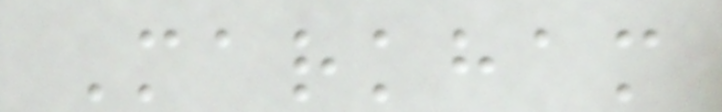Markham
